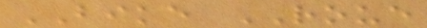BIKE ROUE
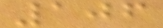106
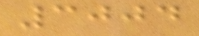3004
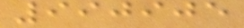990905
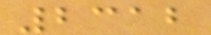2312
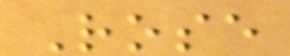Rose
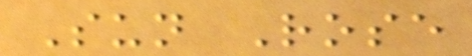Sun Rose
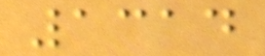1314
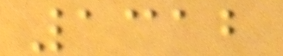1312
